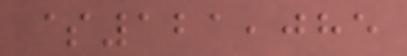$121,085
